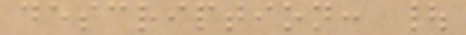description: |
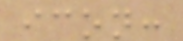icon:
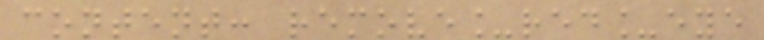content: remove_red_eye
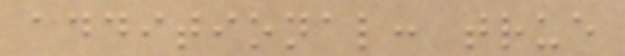additional: true
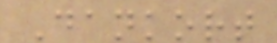Dankort
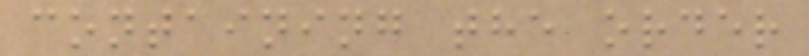containing the order
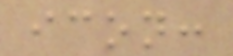icon:
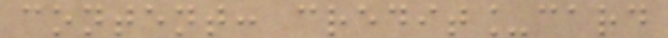content: credit_card
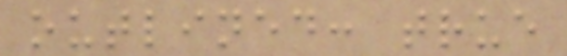outlined: true
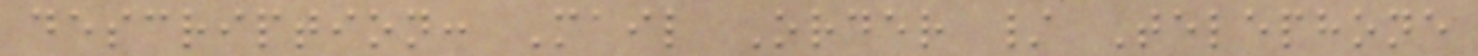description: Mail Order / Telephone
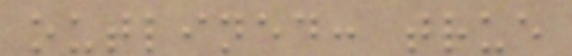outlined: true
